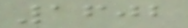1602
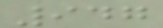947
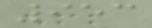953
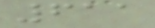611
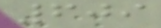609
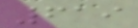619
